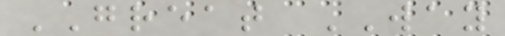GREAT WAY
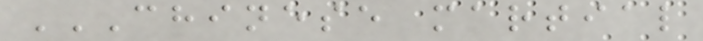CHINESE MARTIAL
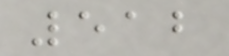512
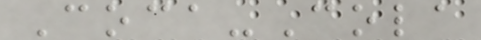Coca-Cola
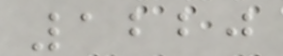1220
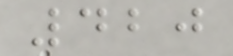420
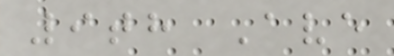9th Ave
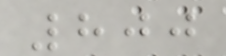800
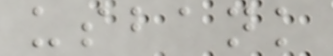usbank
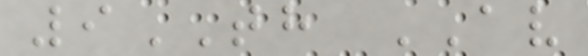9TH AV
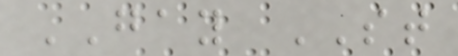GAY ST
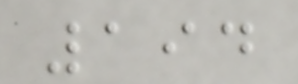194
